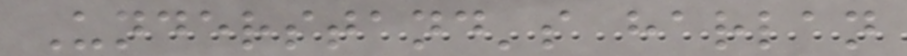Understand's harlan
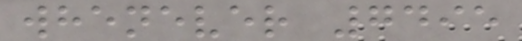whenever 7495
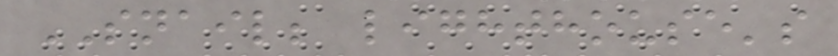SNAIL; lighthouse's
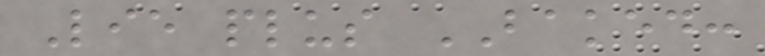Lie plus BAKED:
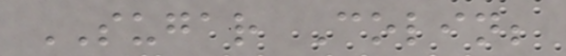SUGAR Colin;
